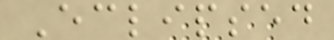Eclipsed
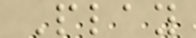Play
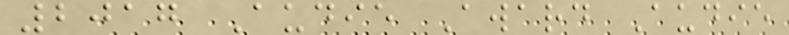2017 Audie Award Audie
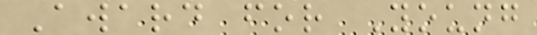Award for Young
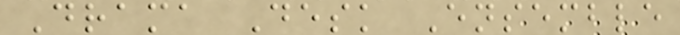Drama Desk Ensemble
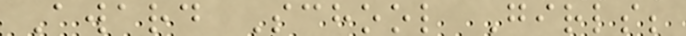Award School Girls;
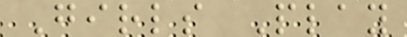Girls Play
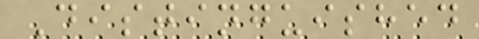Distinguished
